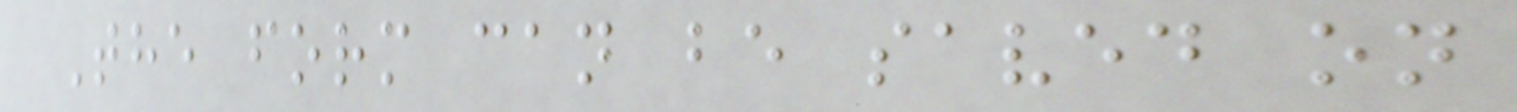The form can be saved on
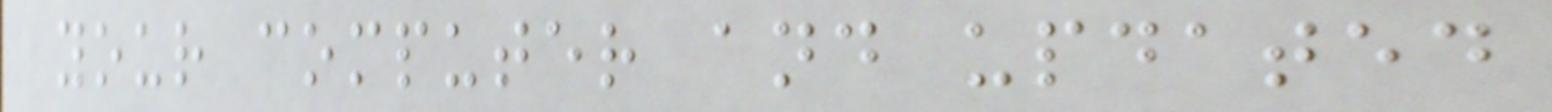your computer and updated
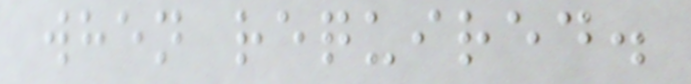when required.
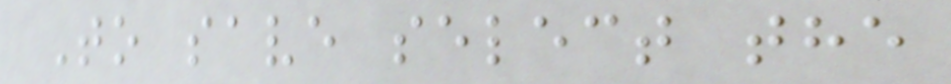To save select the
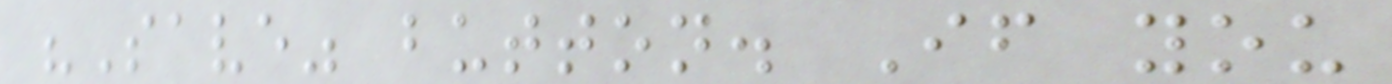"Save" button. If you
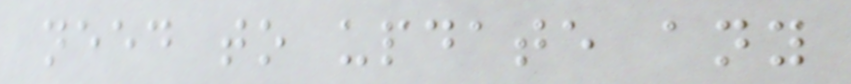need to update any
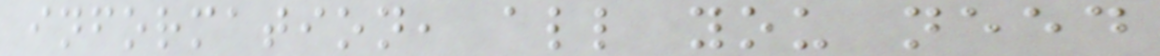information, all you need
